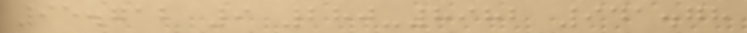95.712 9 280-8982 941.78
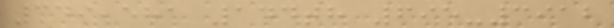349,581 144th 695-3912
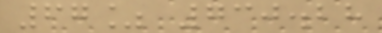67% 730.28
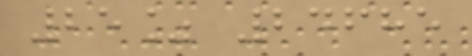25% 24685
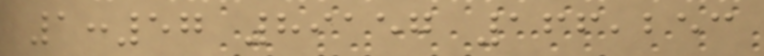1:57 89157 166,253
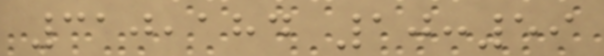310,184 10:59
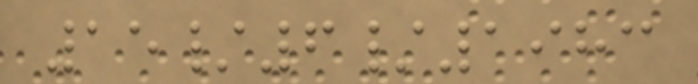15/6/1983
